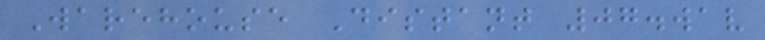Warehouse Distant 07.wav
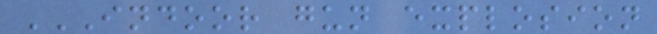INDOOR GUN EXPLOSION
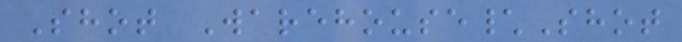Shot Warehouse\Shot
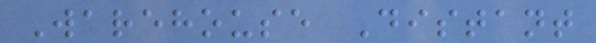Warehouse Distant
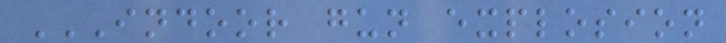INDOOR GUN EXPLOSION
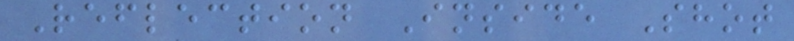Reflection Inside Shot
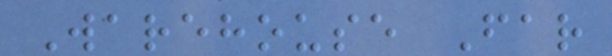Warehouse Far
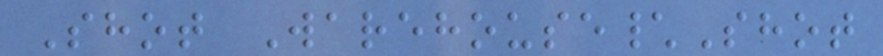Shot Warehouse\Shot
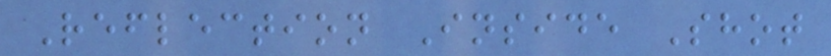Reflection Inside Shot
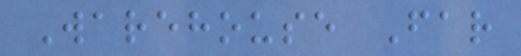Warehouse Far
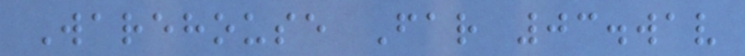Warehouse Far 03.wav
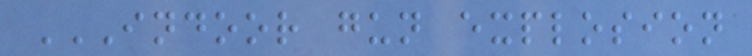INDOOR GUN EXPLOSION
